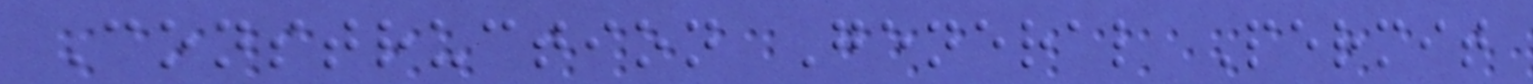Construction General Permit
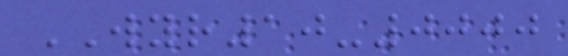WYR10-0000
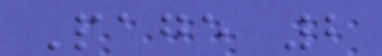Page 2
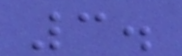3.
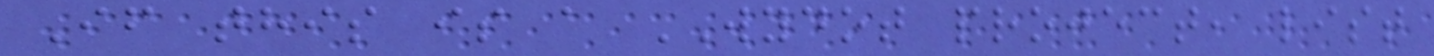If this is a WYDOT project, list
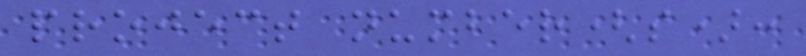project number(s):
